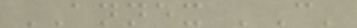ANNEX 'C'
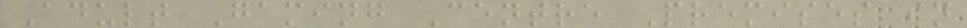Adult Gaming Centre Premises in
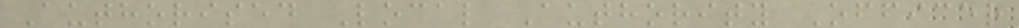Authorised Local Authority Officer
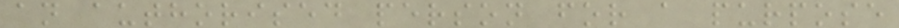an authorised person for a purpose
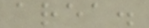area.
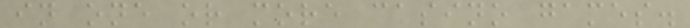in one or more casino games.
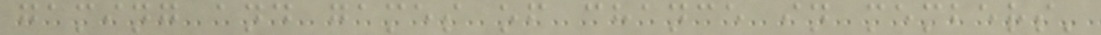gaming and games of chance in members'
